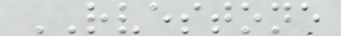RVESTONE
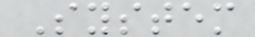System
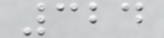324
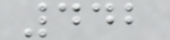442
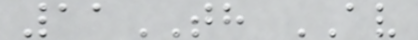11TH AV
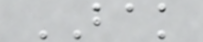BAK
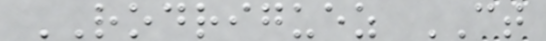RODRIGUEZ CT
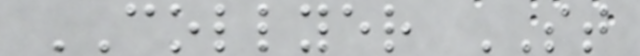COLLYER ST
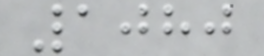1080
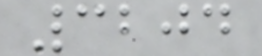3204
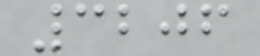3206
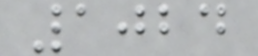1024
